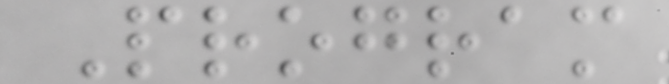Program
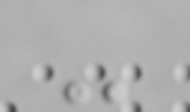-
